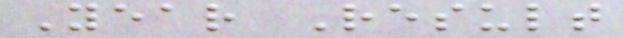Year Result
